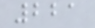221
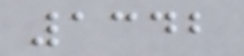1342
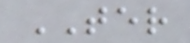TER
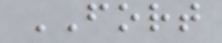FORT
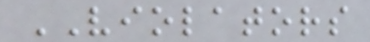VIOLATORS
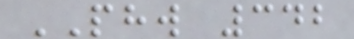PHW 342
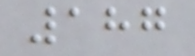187
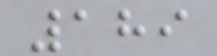189
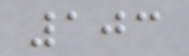103
